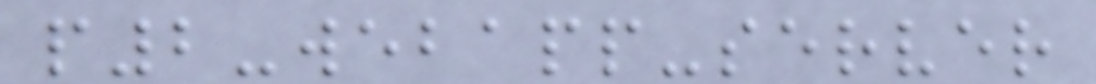p2-webapp-server
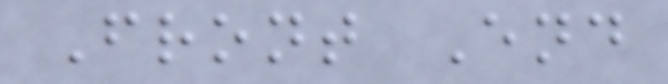Front End
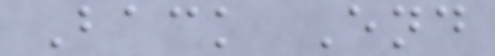Back End
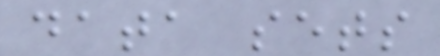data sets
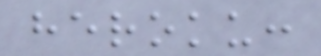heroku:
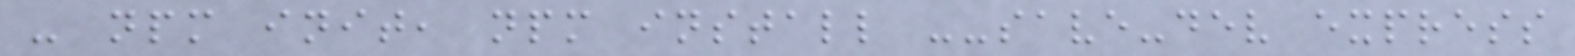- npm init, npm install --save-dev express
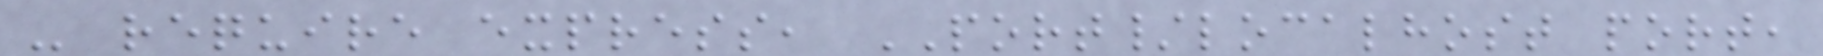- require express, PORT/localhost port,
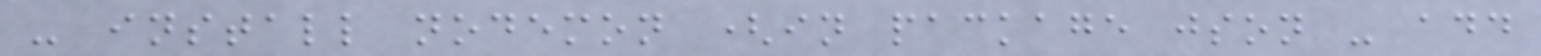- install nodemon (in package json - add
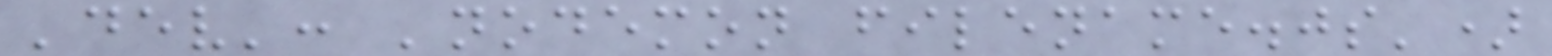'dev': 'nodemon filename.js')
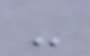-
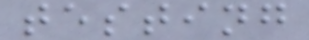testing
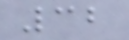32
